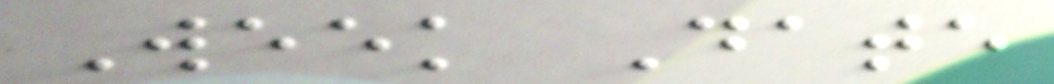Week Date
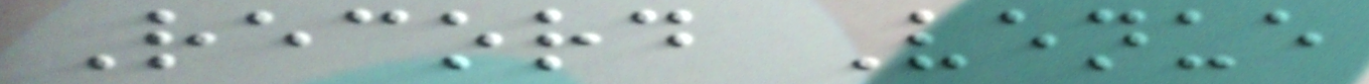Record Venue
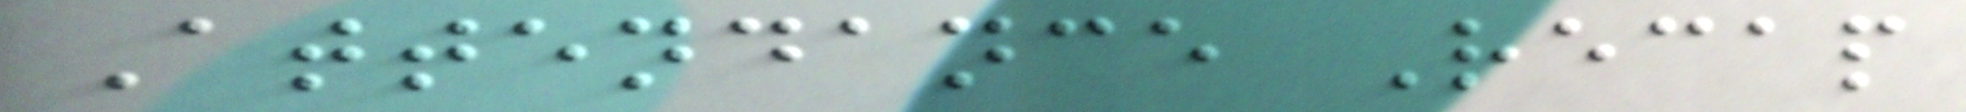Attendance Recap
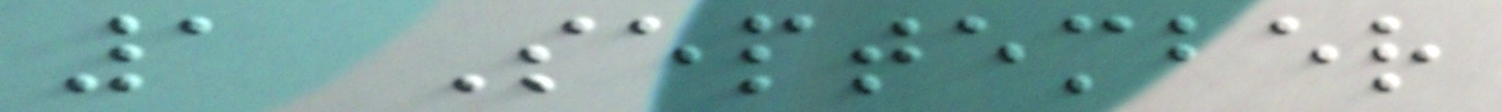1 September
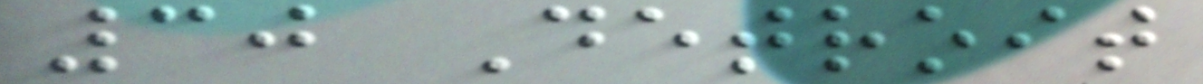30 Detroit
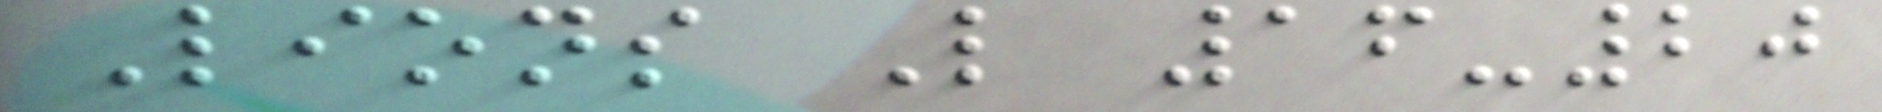Lions L 16-20
